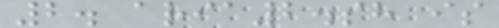2. aria2.sh is
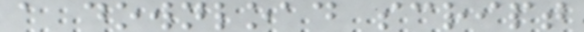a download script
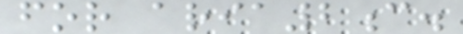for aria2c.
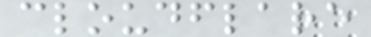cloudflare
